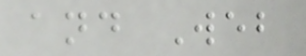and Web
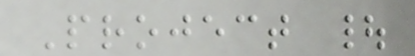Project |
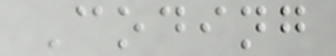Coding
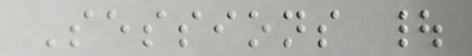Sessions |
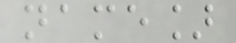name]
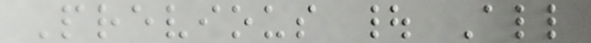Previous | All
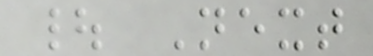| Next
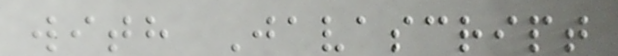with Javascript
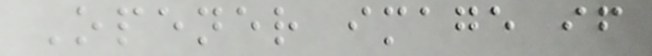Opener image if
